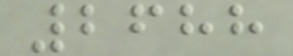2688
